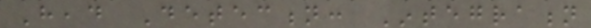Head Detection: Integration
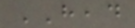HEAD
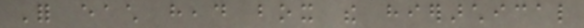For each head box the hierarchical
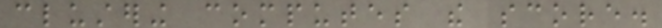clustering computes the score.
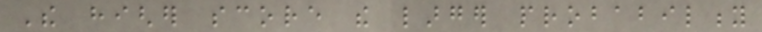The higher score the larger probability
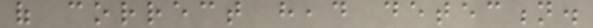of correct head detection.
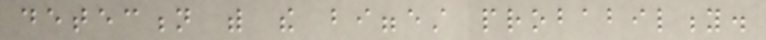detection with the biggest probability.
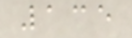135
